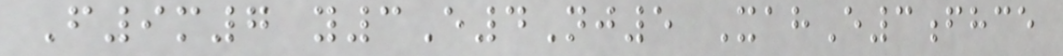F9m7 y3E4Nj5 XahE3fhce
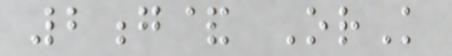2g& OrK
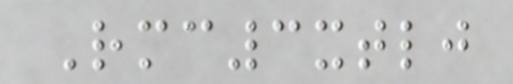Rmc3xtlj
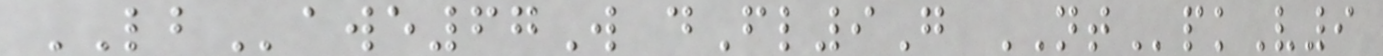LBawe67W dFl9G NTpkV9
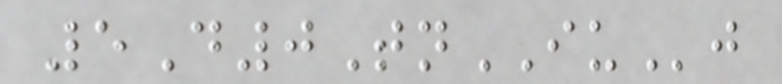5D0TnIUj
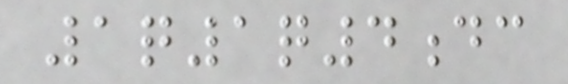1q1q4dc
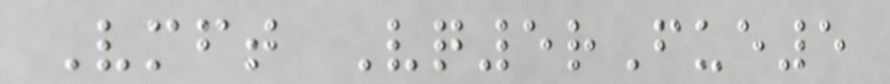Vmft Vq5rFue5
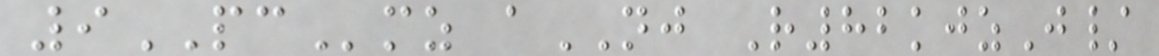9PCmz aNJ R82kjzJ/
